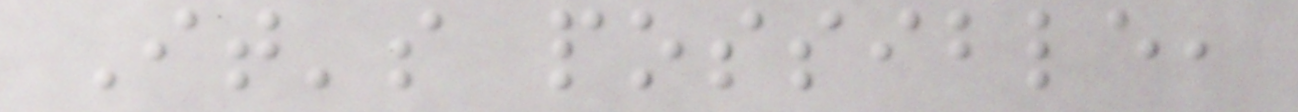It's possible,
